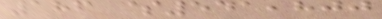186 $541,800
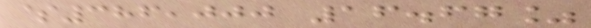$386,000 16.67%
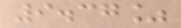9.37%
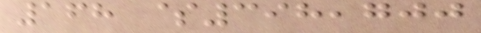168 $398,700
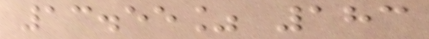13.55% 183
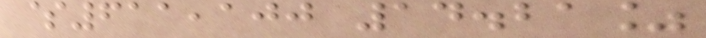$611,100 14.21%
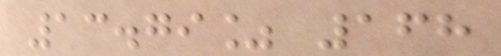13.79% 168
